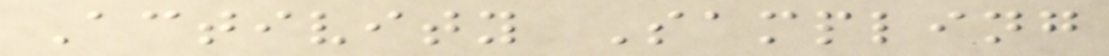Activity Sampling
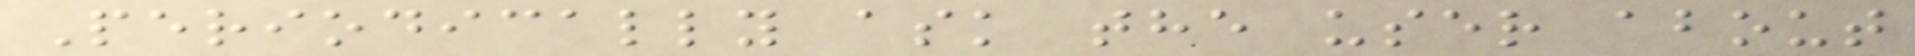Periodically ask the user about
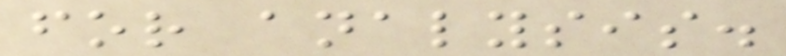for analysis.
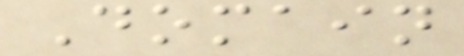Domain
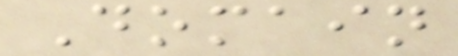Domain
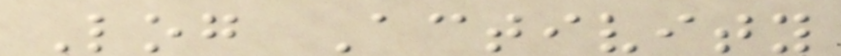Log Activity
